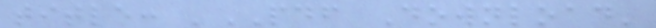title: 'PDF Download'
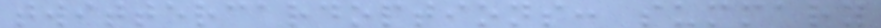twittercardoptions: summary
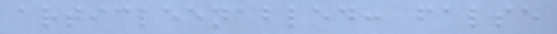articleenabled: false
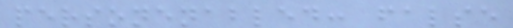personenabled: false
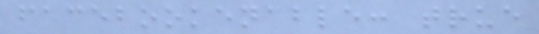facebookenable: true
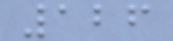126
